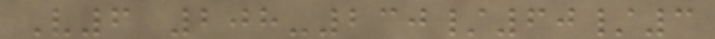V6 208-230/60/3
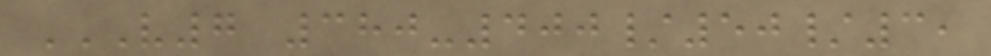V7 380-400/50/3,
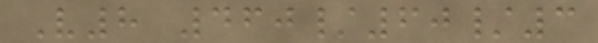V8 460/60/3
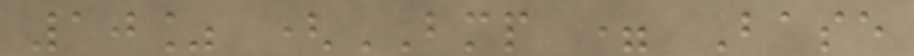10% (BMP = Base
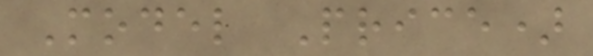Model Price)
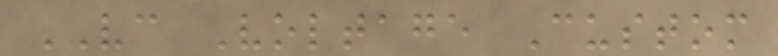VC Voltage Custom
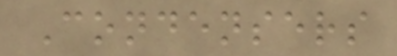Condensers
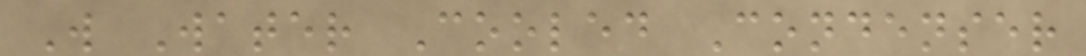W Water Cooled Condenser
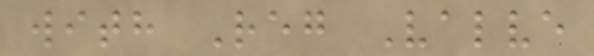with Reg Valve
